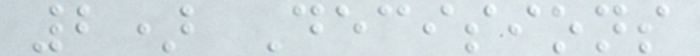2) Decisions
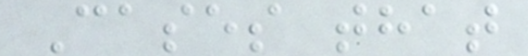Cases that
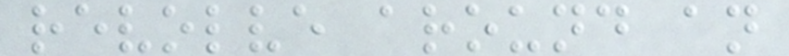revolve around an
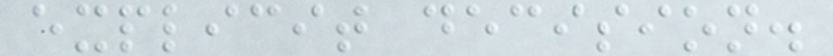explicit decision.
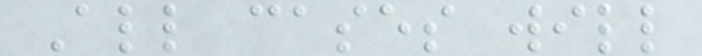All cases will
